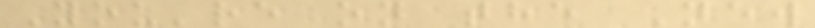You're on the New
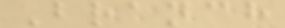Branch
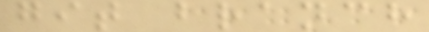git branch
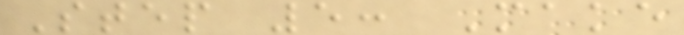Step 5: Make
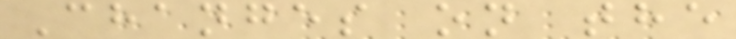Changes on the
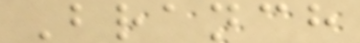Branch
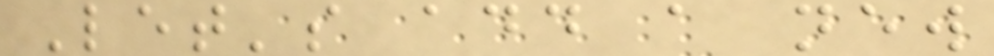Let's add a new
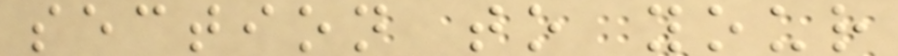section to your
